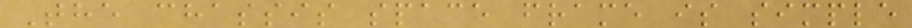The chassis space frame is simple
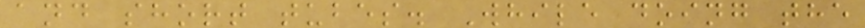and short tubes. While doing the
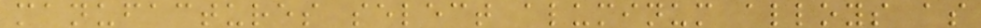manufactures select aluminum alloys as
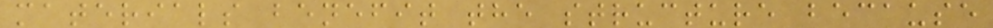materials benefit the structure because
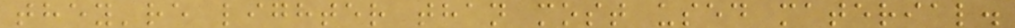they're lighter than most used material.
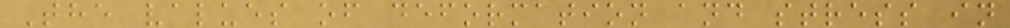The values of deformation and stress in
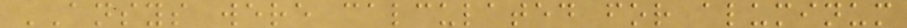ANSYS were calculated for aluminum
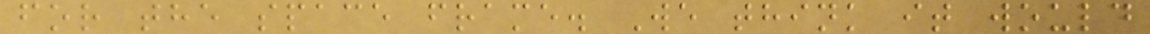for the space frame. We think it would
